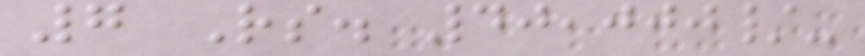7 Rs. 40,000/-
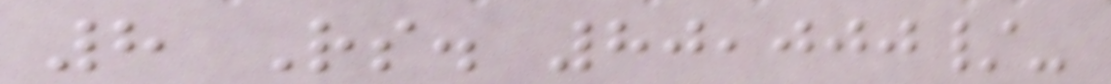8 Rs. 80,000/-
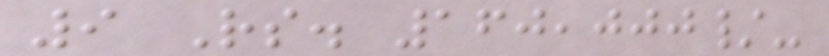9 Rs. 160,000/-
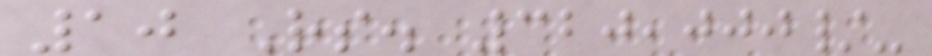10 Rs. 320,000/-
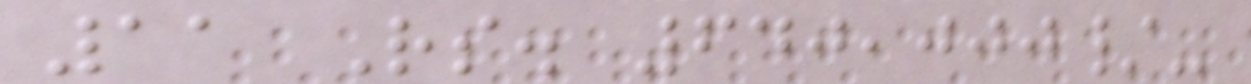11 Rs. 640,000/-
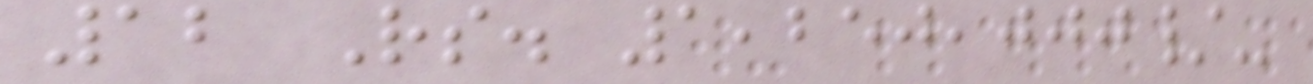12 Rs. 1,250,000/-
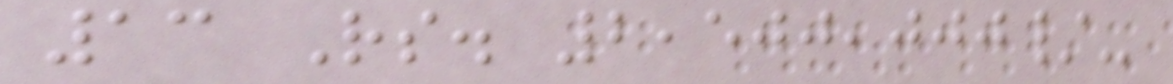13 Rs. 2,500,000/-
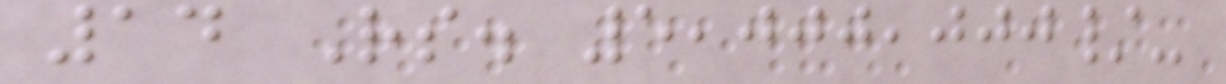14 Rs. 5,000,000/-
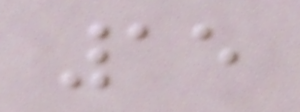15
